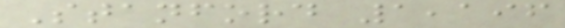Stanford 1,196
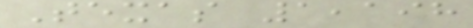Texas 1,198
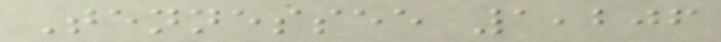Tennessee 1,206
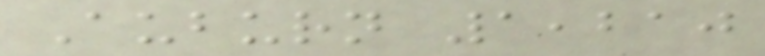Auburn 1,210
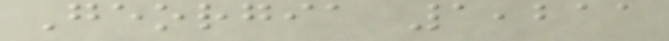Georgia 1,211
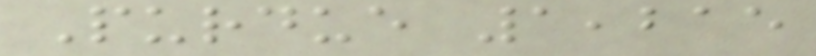Purdue 1,215
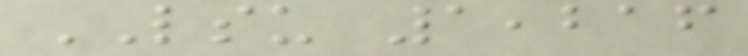LSU 1,216
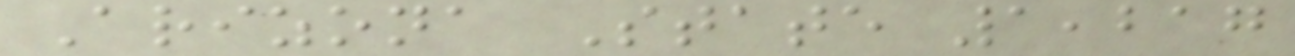Arizona State 1,217
